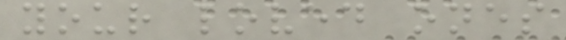your loved ones
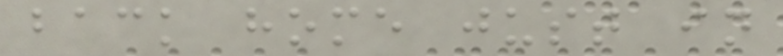back home just in
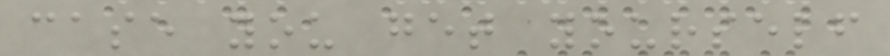case you get yourself
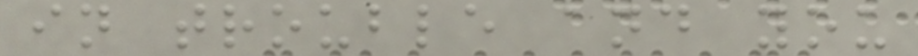in trouble and you
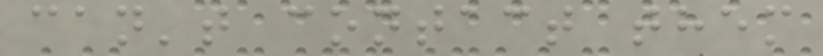can't contact them
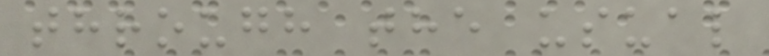through the usual
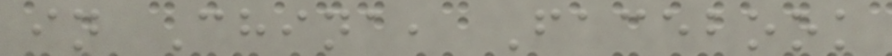in China, Facebook
